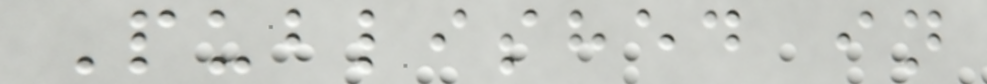Published in
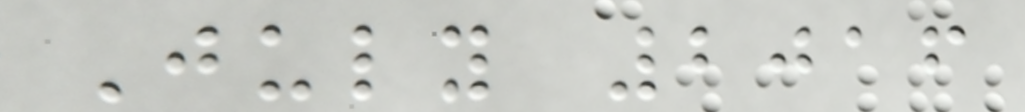July 2016
